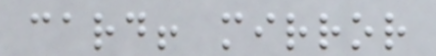card! mirror
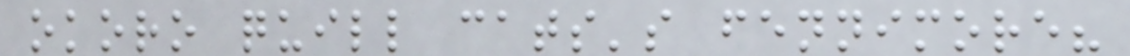okoro quill cats's fennimore?
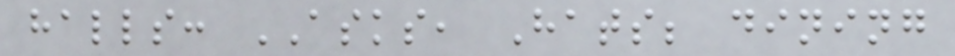halls: ASKS, Hats; dining
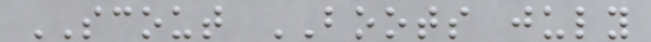SCOUT BOOTS july
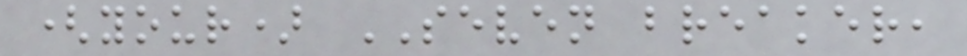(your) SEVEN breaker,
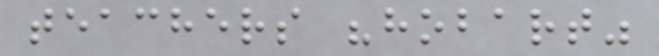teachers "hobart"
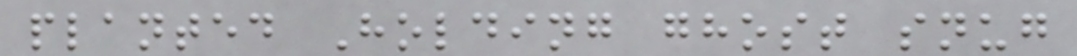planted Holding ghost snug
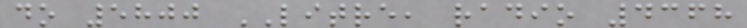do 5800 LITRE, radio 4368
